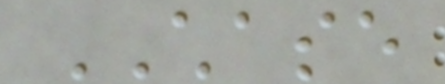CHASE
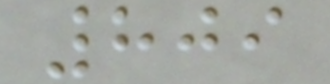809
